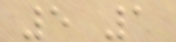5 1
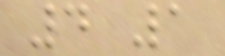4 1
